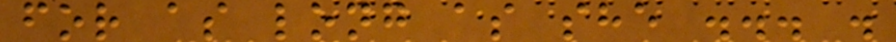for as long as she ... .
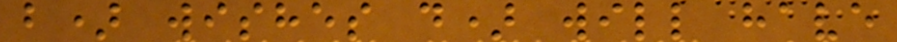b) wishes d) will have
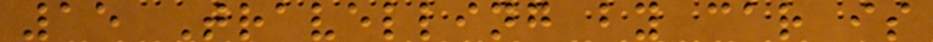15 Travelling by car is
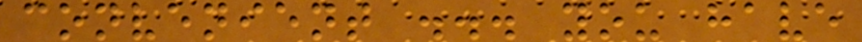convenient ... you have
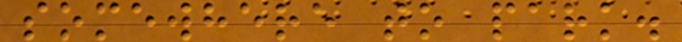somewhere to park.
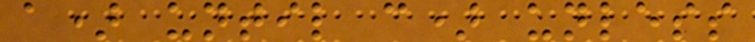a) until c) unless
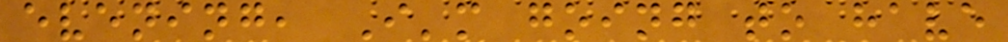evening, I'm going to have
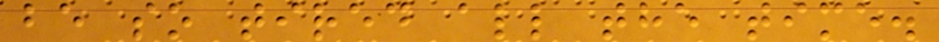be so tired all the time.
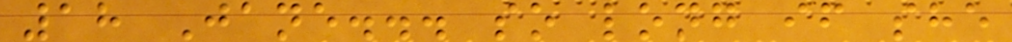18 Jane... so long if she
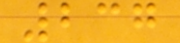237
